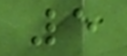5
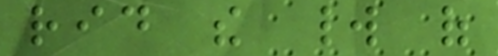rid the world of
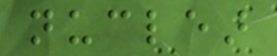nuclear
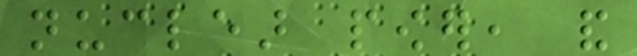nuclear power, and
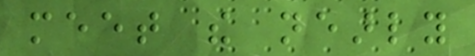meet the nearly
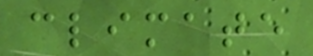climate
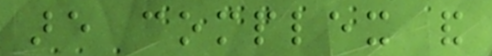are complex and
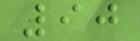90
